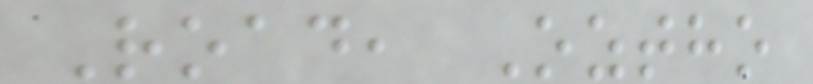Road, Oztho
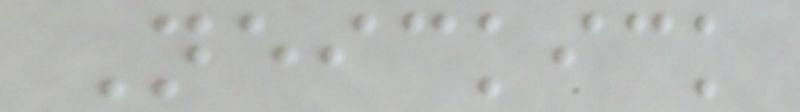Neickick
